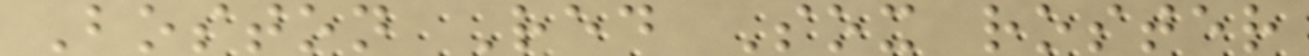Boston Red Sox roster
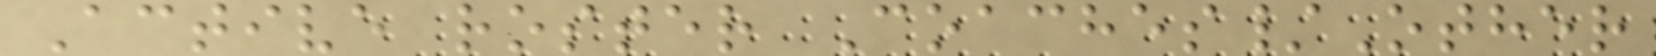Active roster Coaches/Other
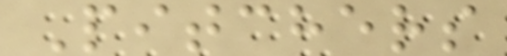Pitchers
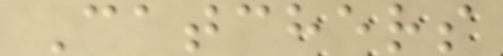Catchers
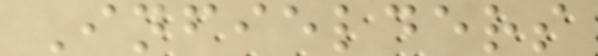Infielders
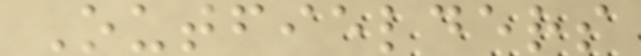Outfielders
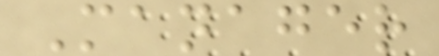Manager
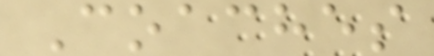Coaches
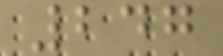247
